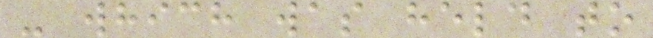- which was held to
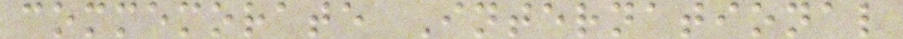commemorate International
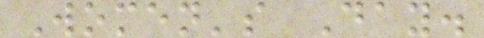Women's Day.
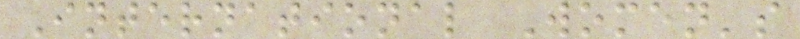International Women's
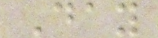Day
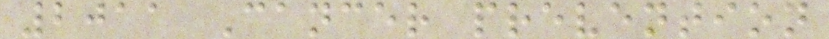2011 Cancer prevention
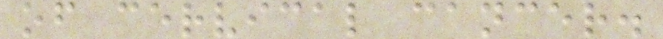of cervical cancer.
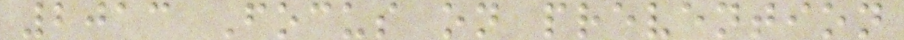2013 Focus on prevention
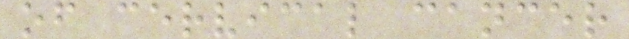of cervical cancer
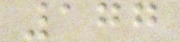177
